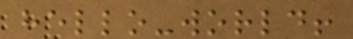hello-world!
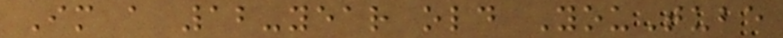Im a 12-year old YouTube
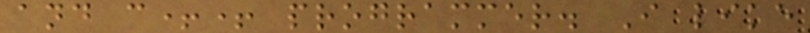and c++ programmer. I like
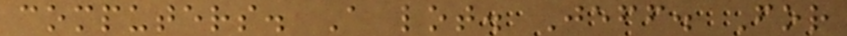computers. A lot. Jeff. For
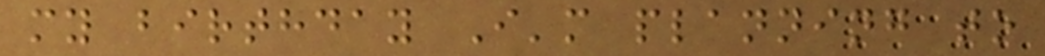my birthday I'm planning to
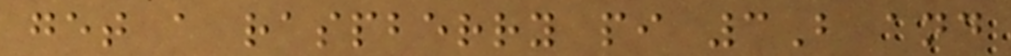get a raspberry pi 3B and
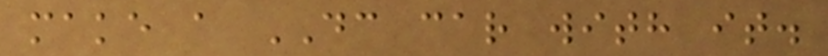make a DC car with it.
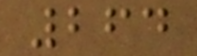264
